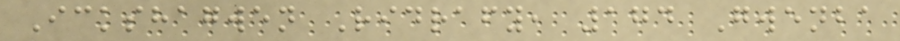Ickshagwen Ridrafy, 174 Gwenba
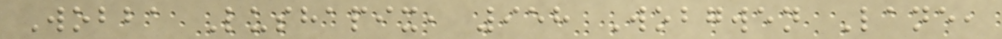Wobba Lushapix, 958 Wobgwen Lane,
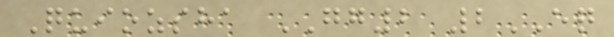Quiozsha GG2 2EQ
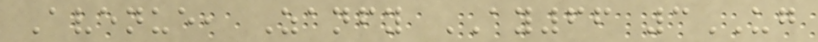Avenue, Zanfy AY66 3UG
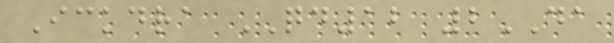Ickdra QD12 2DA
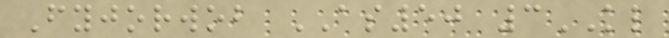Fyjorwob AS50 3KL
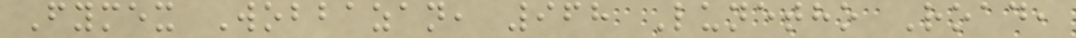Fymex Wobbazan, 968 Lunetho Road,
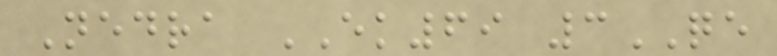Nedra EK69 3QE
